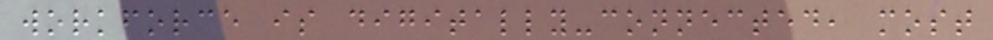workforce is digitally-connected, most
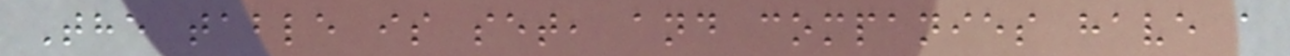The table is set, and companies have a
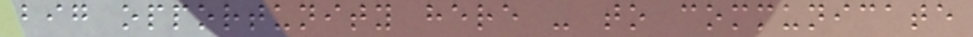big opportunity here - to communicate
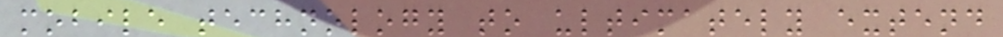mobile technology to ultimately extend
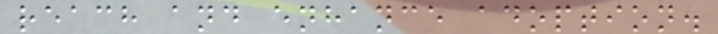reach and enhance adoption.
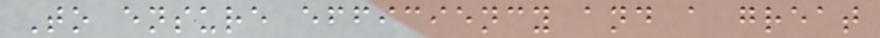To ensure efficiency and a great
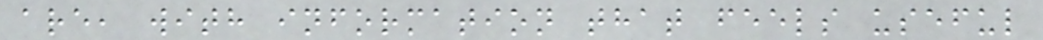are, with information that feels useful
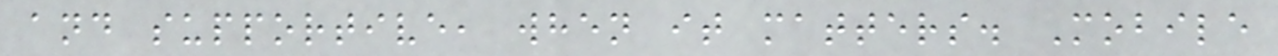and supportive, when it matters. Mobile
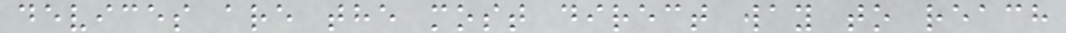devices are the most direct way to reach
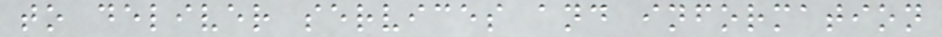to deliver services and information
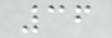36
